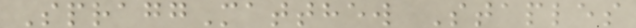SpraggMatthew Staples
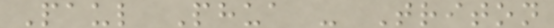Paul Phua - Triton
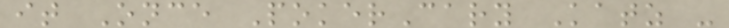it Once PokerCary Katz -
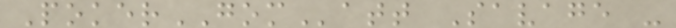PokerGOMatt Savage -
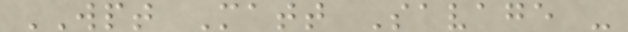WPT Matt Savage -
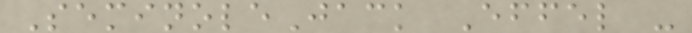SeminoleJack Effel -
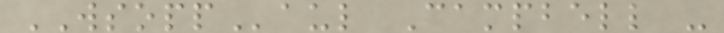WSOPPaul Campbell -
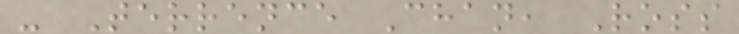- Terrence Chan, Ross
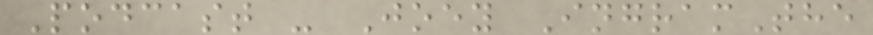Podcast - Joey IngramThe
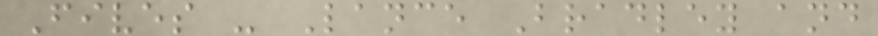Fives - Lance Bradley and
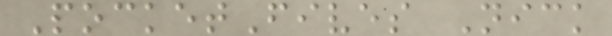PocketFives Nick
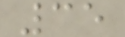35
